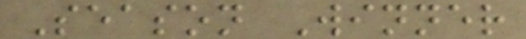Season Winner
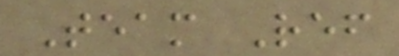Team Ref
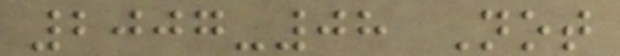2007-08 Not
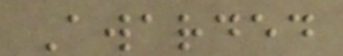Awarded
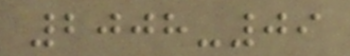2008-09
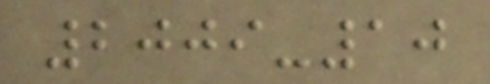2009-10
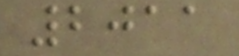2011
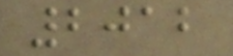2012
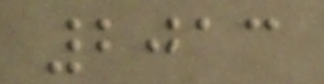2013
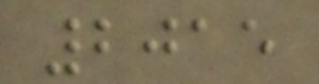2015
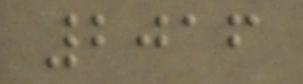2016
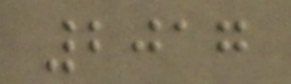2017
